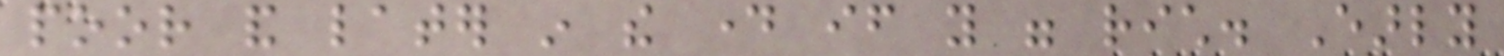poor and later in the day if you were rich. Early
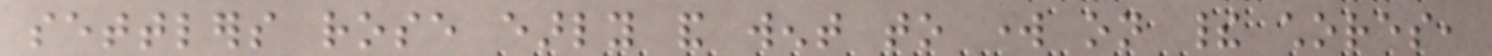settlers rose early and went to work on their chores,
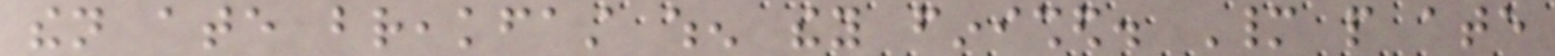then ate breakfast when they finished. Many people ate
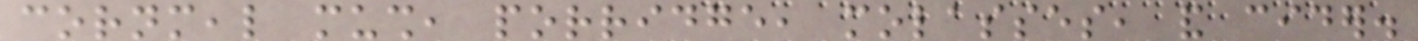cornmeal mush, porridge, molasses, and cider.
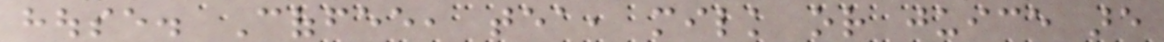house. Coffee, tea, milk or juice are
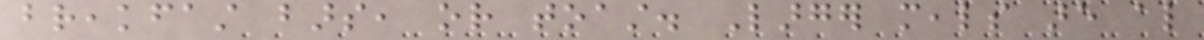breakfast bars, or toast. Larger meals are also
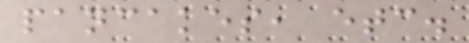pancakes, etc.
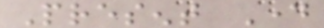Present Day
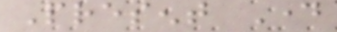Present Day
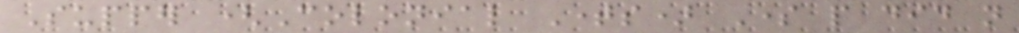Supper (Colonial Times) Some people did not
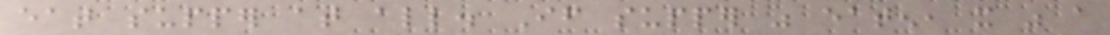eat supper at all. If supper was eaten, it was a
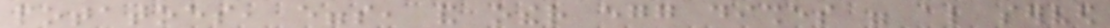potatoes, eggs, and other egg dishes were also served
